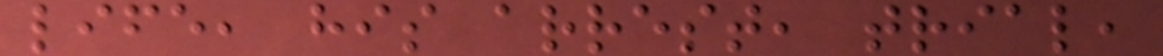life, his arrest, trial,
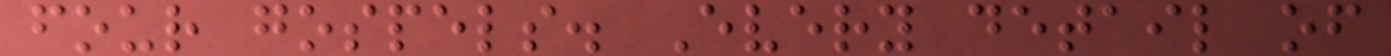four gospels. Every detail of
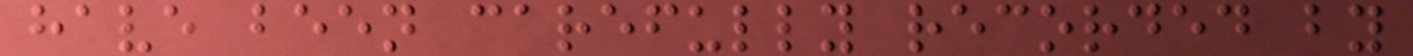have been carefully recorded by
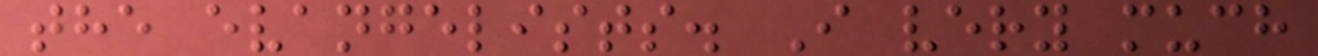the evangelists. I very much
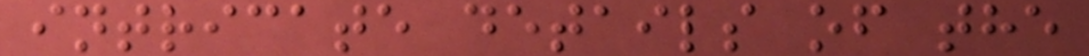intricate details of the
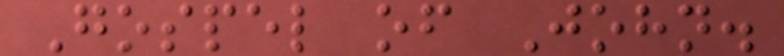Gospel of John.
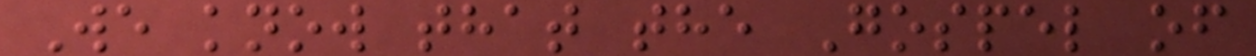We know that the Gospel of
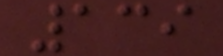139
